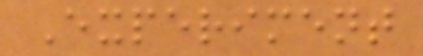Experiment
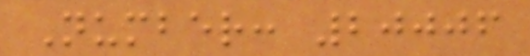Number: 20006
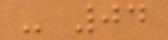- 04
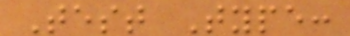Test Type:
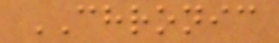CHRONIC
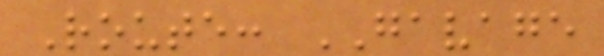Route: GAVAGE
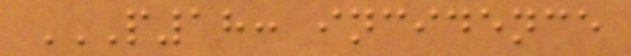P18: INCIDENCE
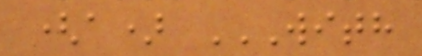(a) WITH
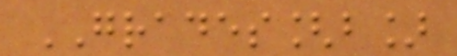GRADES[b]
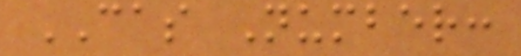CAS Number:
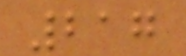217
